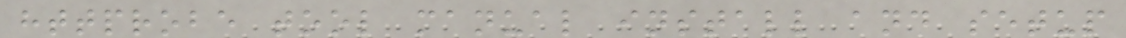httprobe tool manual install and setup
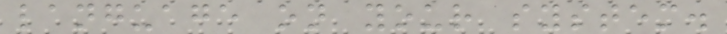language on your system.
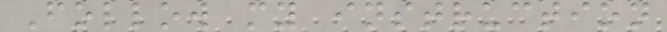Follow my instruction
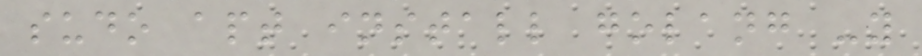sudo apt install golang -y
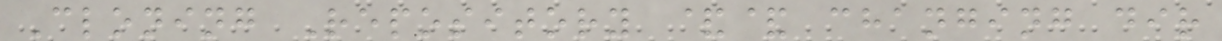Cloning Repository && changing dir
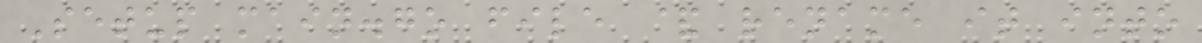Setup main.go file & rename it into
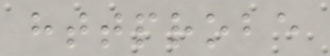httprobe
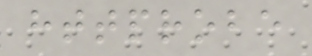httprobe
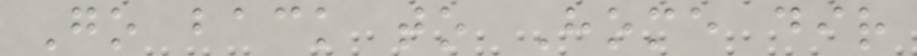Go back to Home dir
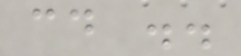cd ..
